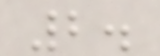2.
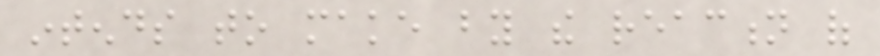intends to make by the reaction of
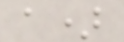a)
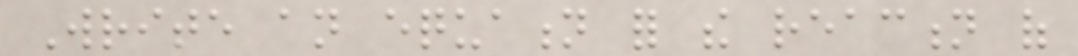Write an equation for the reaction of
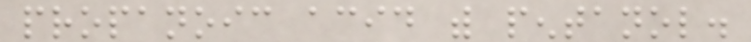propanoic acid with pentanol.
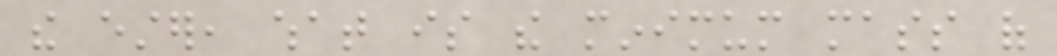the ester, what is the minimum mass of
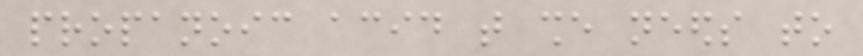propanoic acid that she needs to
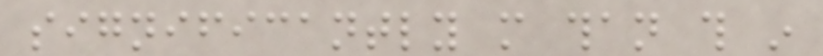significantly more than this in
